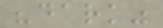"dark"
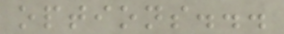options...
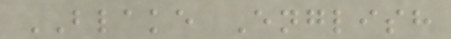BLAKE English
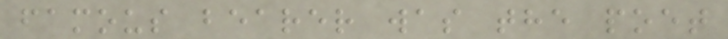famous bearer was the poet
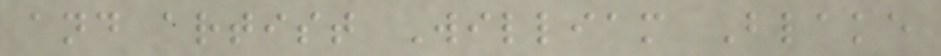and artist William Blake
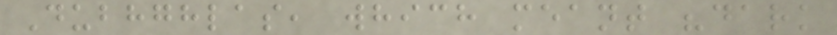Dubhghlas, which meant "dark
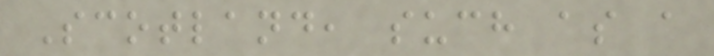Scotland, such as a
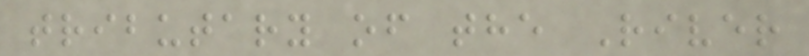tributary of the River
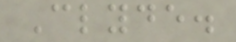Clyde.
